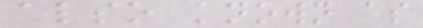also known as
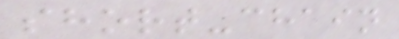short-chain
